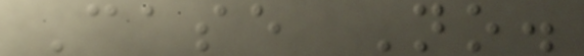Case No.
